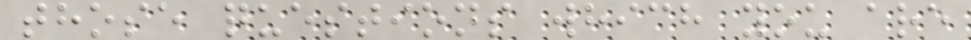those questions which you are
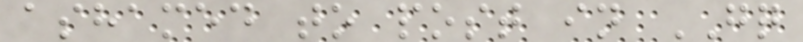ashamed to post in GQ
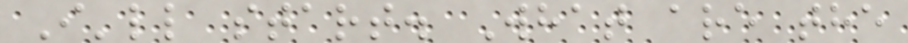I'll start. What are the
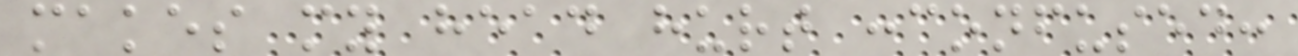makes my head hurt :confused:
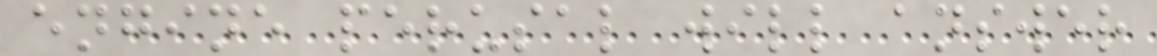engine perusal will answer
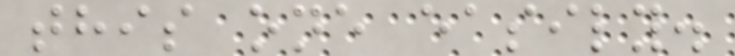this one easily.
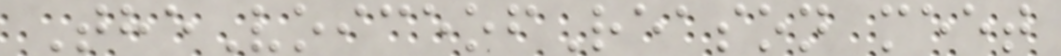TheVoiceofReason meet
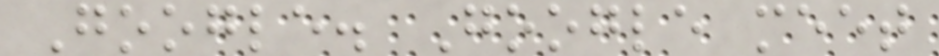Google. Google meet
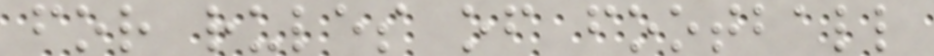for rules of football
